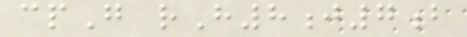cpG rH8j7b
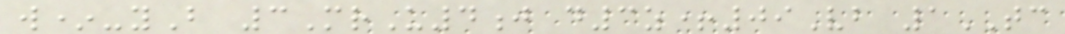w*-yB 3MrU4j d3z+09Vb 1TC
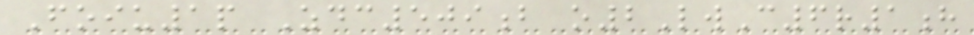Foiu1p Zdc509b o2LwC6r1h
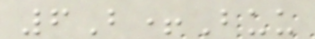6B+Buu
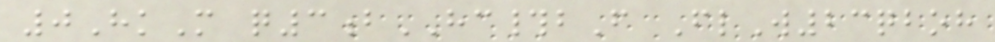0HkM q3bHC#bF FlW23qboh
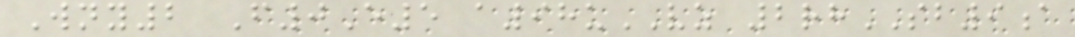Wny2 F0E5 a98uVZ 2rhSB9a
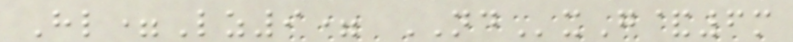Hl=Lz9= NDxG&6m
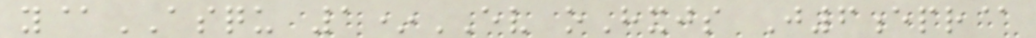y@ASQU 1*EV oHxjs J6epr@
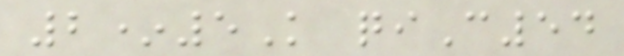2*5K qiC54
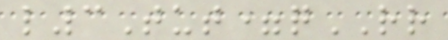l3Tut=qRR
